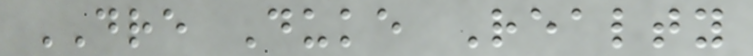DRE Duke Realty
